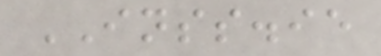INSS.ie
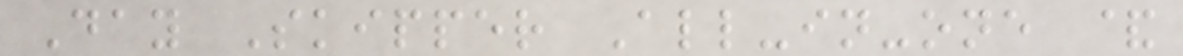Day Skipper All-in-one &
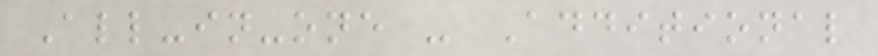All-in-one - Additional
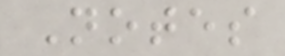Notes
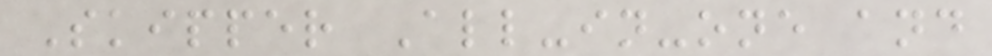Skipper All-in-one and
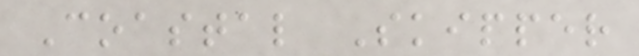Coastal Skipper
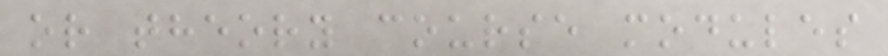or theory course modules
